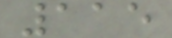115
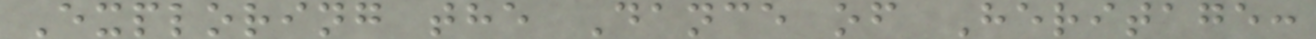Exploring the Dance of Heritage:
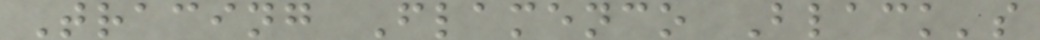Tracing Flamenco Black's
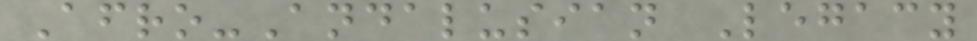Afro-Andalusian Legacy
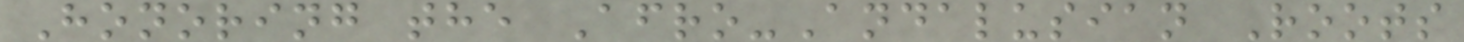Honoring the Afro-Andalusian Roots
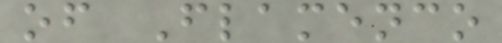of Flamenco
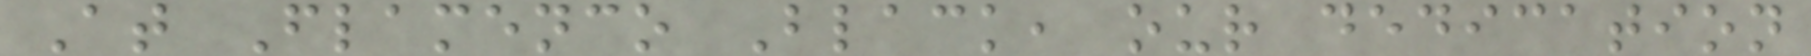At Flamenco Black, our dedication
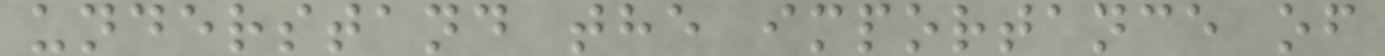understand the importance of
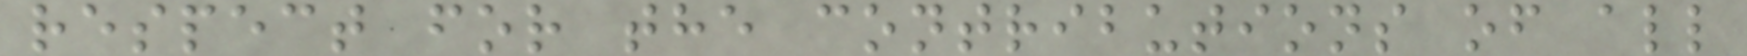respect for the contributions of all
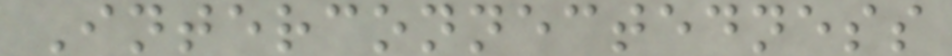Interconnectedness
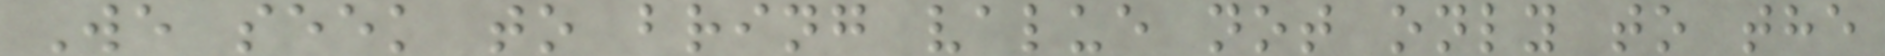We seek to bring value not only to the
